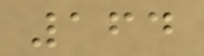164
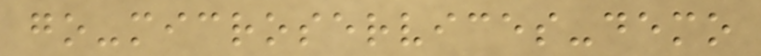go-microservices-demo
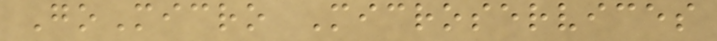GoMicro Microservices
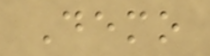Demo
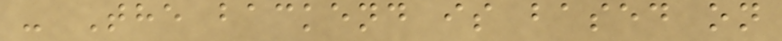- The backend is based on
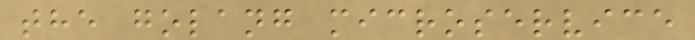the golang microservice
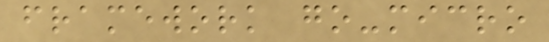framework go-micro
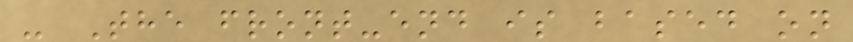- The front-end is based on
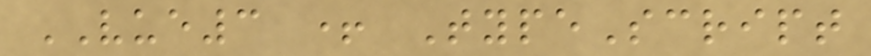VUE3 + TypeScript
